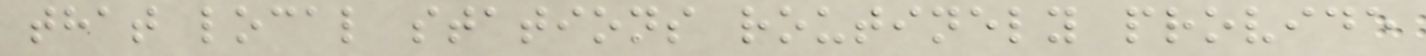that local stations routinely provide
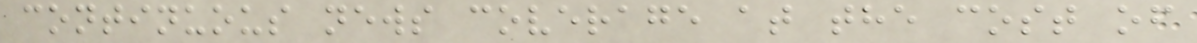continuous news coverage at the cost of
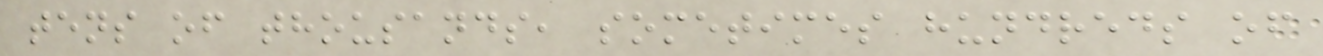tens of thousands, sometimes hundreds of
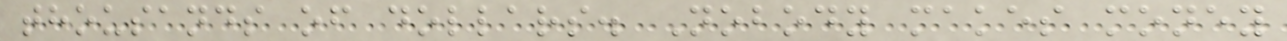thousands of dollars. Nobody makes money
